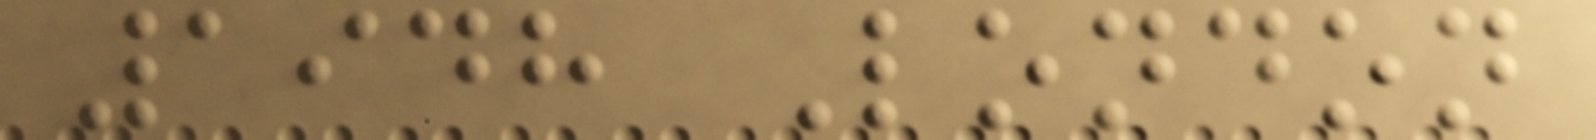1948 London
